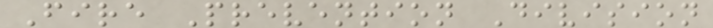Fire Prevention Division
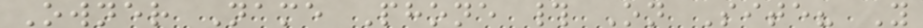Owner Name Phone # On Site? Y
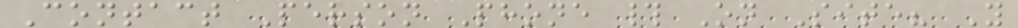Contact Person Phone # On Site? Y
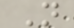N
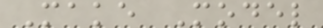Make Model
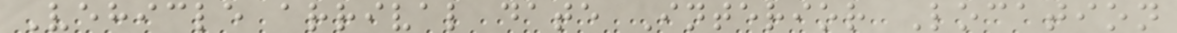Vehicle arrival date Interior Location
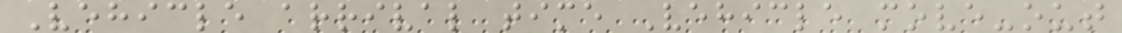Vehicle arrival time Vehicle move-out
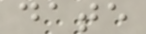date
